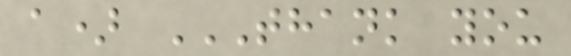a) THANK YOU
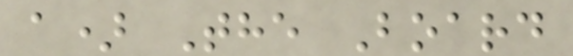a) The Board
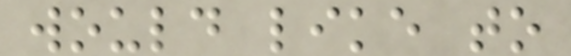would like to
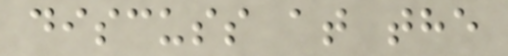discuss at the
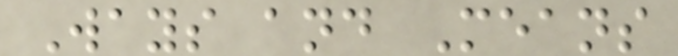Ways and Means
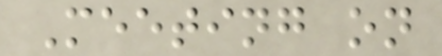Meeting on
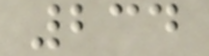234
